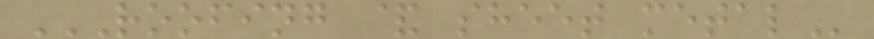ROOFING & SHEET METAL
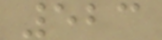523
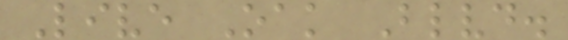Live Oak Blvd.
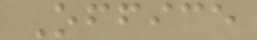Office
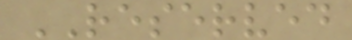RESERVED
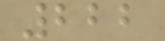222
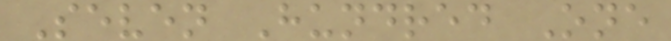Seven Hundred One
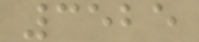3525
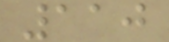110
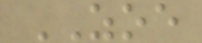ZOE
